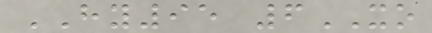HY95 6XO
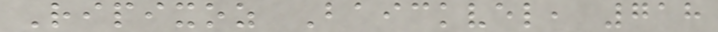Ripixoz Baickvel, 718
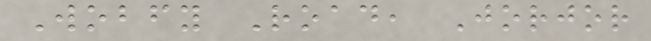Wobfy Road, Jorjor
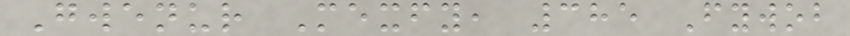Gwenur Mexfy, 385 Fywob
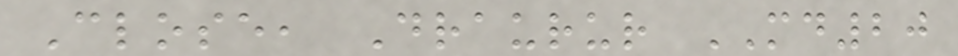Close, Draurur MD20
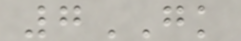7GK
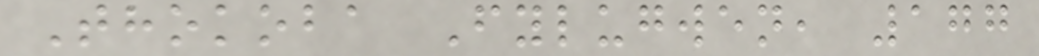Thokoba Fylugwen, 177
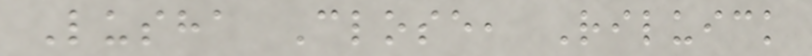Lusha Close, Riluick
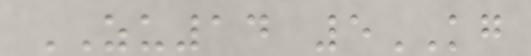ZU14 5KG
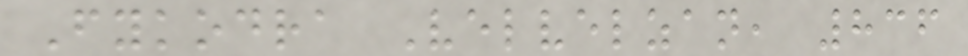Fykodra Velvelzan, 836
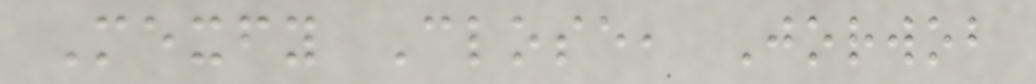Mexfy Close, Jorwob
